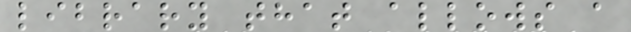library that allows a
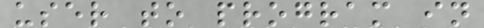user to program in
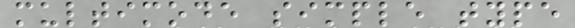multimode simple type
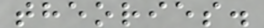theories.
